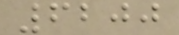6200
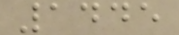1445
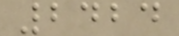2424
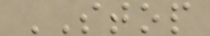STOP
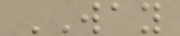WAY
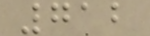712
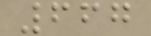667
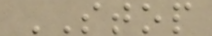STOP
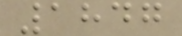1847
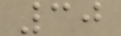30
